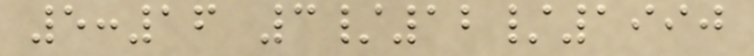5:16 3/12/1990
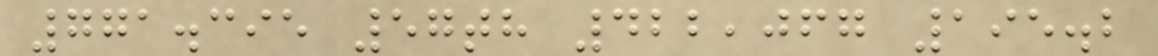771.395 57th 422,067 195.2
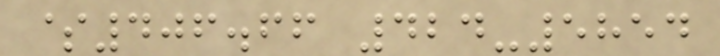$406.66 424-5854
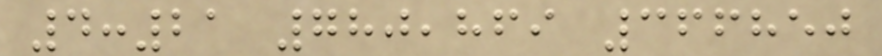4:21 780,869 366850
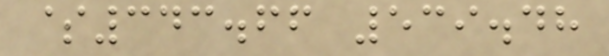$343.66 539.48
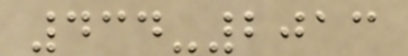434-2013
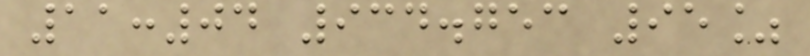11:04 934.753 95%
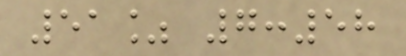51% 7:58
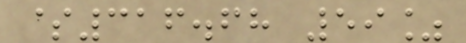$316.68 59%
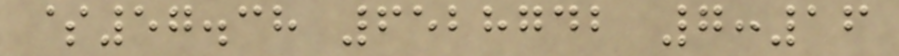$57.38 6528742 7:16
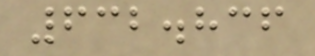632.836
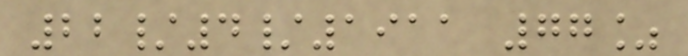22/4/1911 77%
